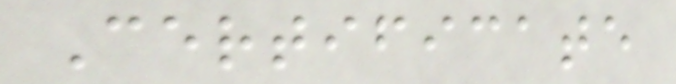Certificate
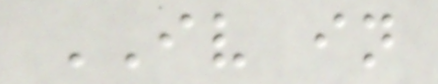IV in
